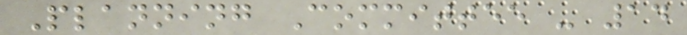Planning Committee - 14
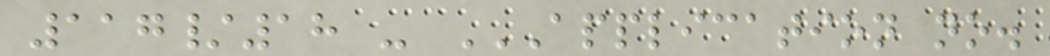117/18 - APPLICATION NO.
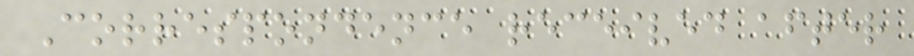Correspondence received after
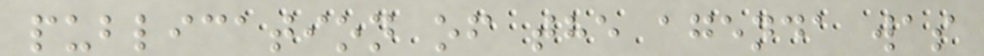publication of the agenda was
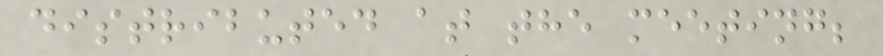distributed at the meeting;
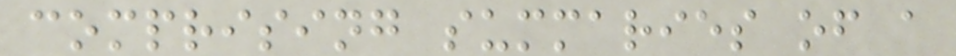comprising summaries of a
